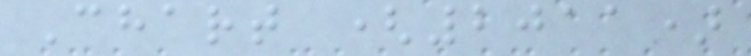Chart (2011)
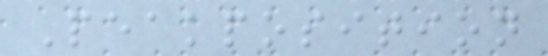Peakposition
